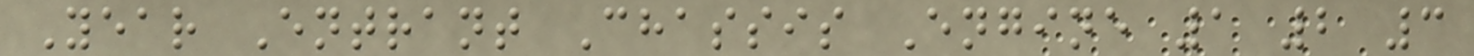Year Entrant Chassis Engine 1 2 3
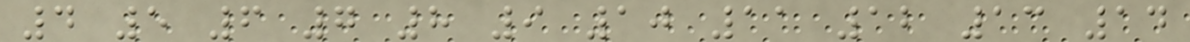4 5 6 7 8 9 10 11 12 13 14
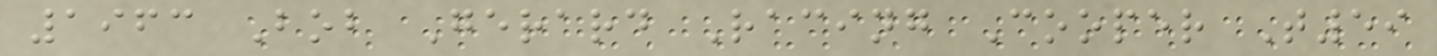1963 Bob Gerard Racing Cooper T59
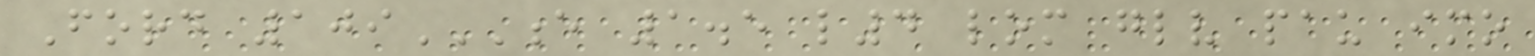Ford 109E 1.5 L4 LOM GLV PAU IMO
